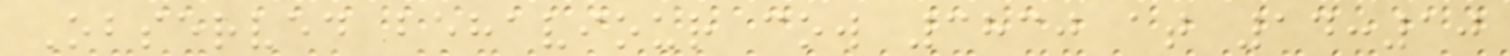Observed behaviour cow 3830 at 14:10
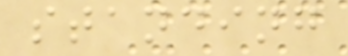standing
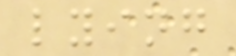lying
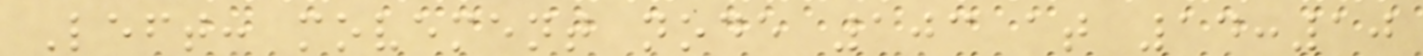Left: movement node 103 at 14:10
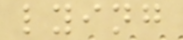lying
